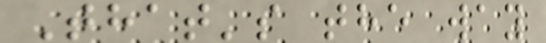That's the way
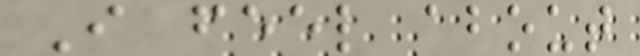I feel about
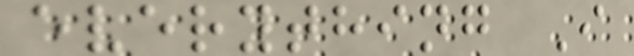everything I
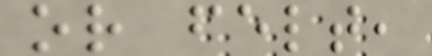or felt,
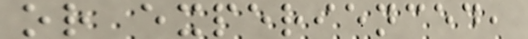or experienced,
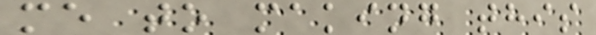me to making this
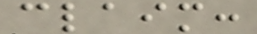claim:
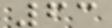63
